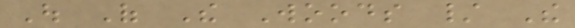Out Of The Woods / The
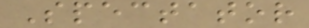Spectator
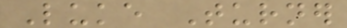Luke Turner
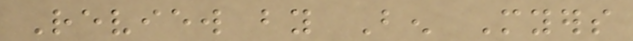Review by Ben Myers
